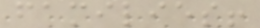families!
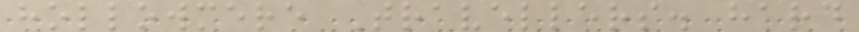hollowmere Travellers. hard
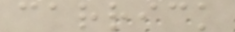carrick
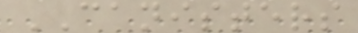CANISTERS
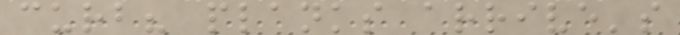curb? planks arrive's
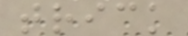trick
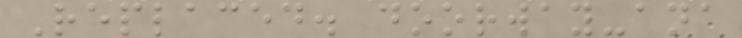Replaced. doorway-ana
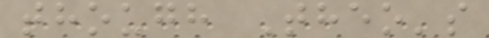though Theo's
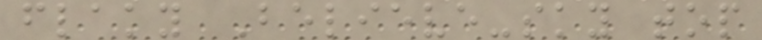flaky Believe-sky top
